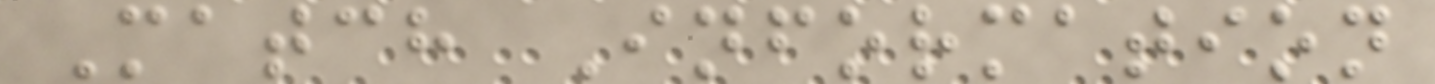Match Information
